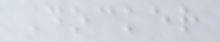Docker
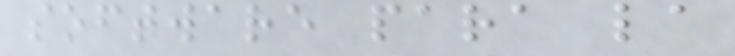software para la
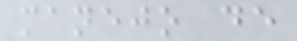manejo de
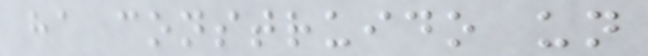ha construido un
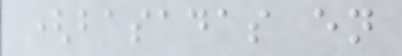(basadas en
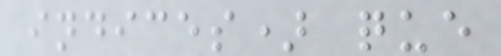indices) que
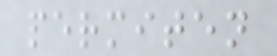permiten
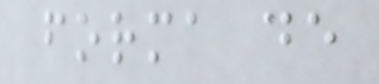forma de
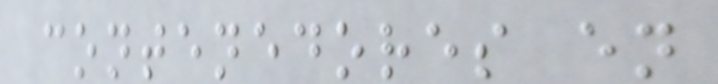contenedores en
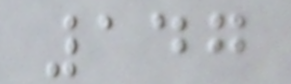147
